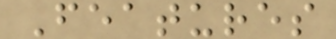Features
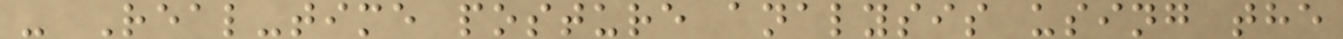- Real-time posture analysis using the
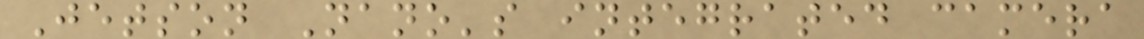Jetson Nano's integrated camera
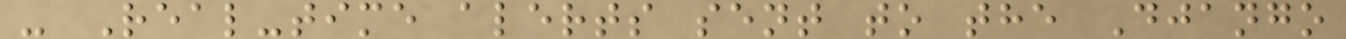- Real-time alerts sent to the Django
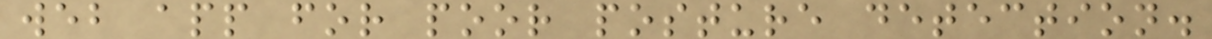web app for poor posture detection.
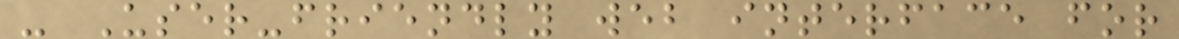- User-friendly web interface for
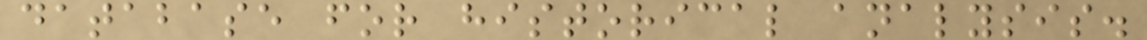database for historical analysis.
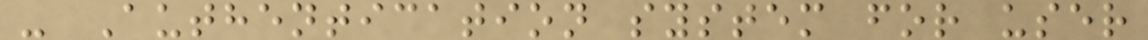- Authentication system for user
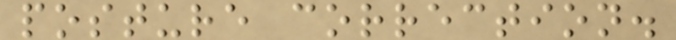posture correction.
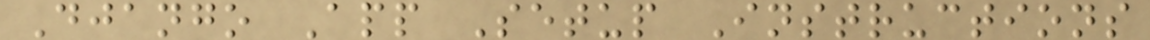Django App Setup Instructions
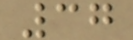37
